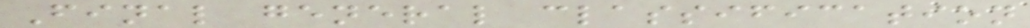Final general classification
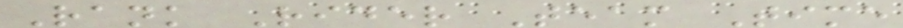Rank Rider Team Time
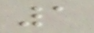1
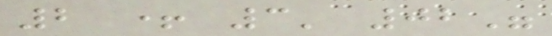2 + 3' 02"
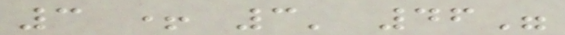3 + 3' 46"
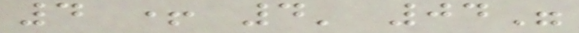4 + 4' 04"
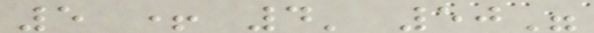5 + 4' 50"
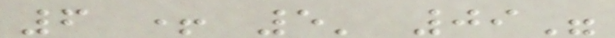6 + 5' 09"
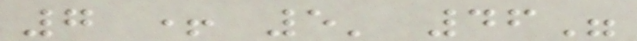7 + 5' 46"
